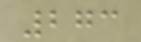273
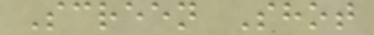Screen Shot
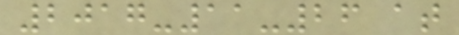2017-11-26 at
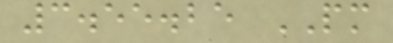3.55.25 PM
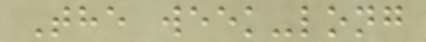The week-long
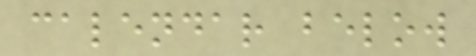calendar below
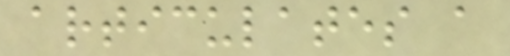articulates a
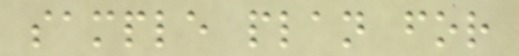sample plan for
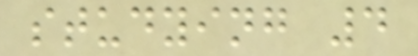studying 4
